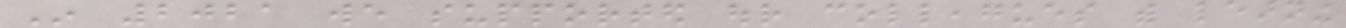In 2021 we supported our colleagues with learning
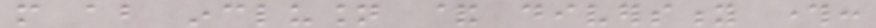more about inclusion & diversity through:
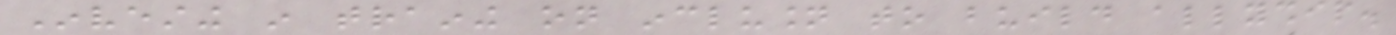Investing in training on inclusion to build allyship.
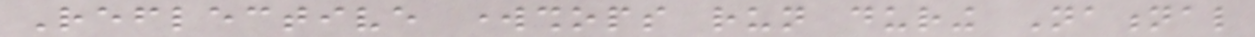Reflective workshops run during National
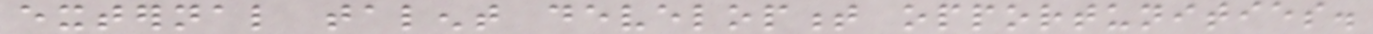external talent development opportunities.
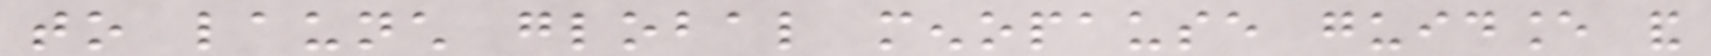to launch global menopause guidance and
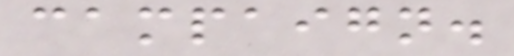campaign.
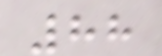88
